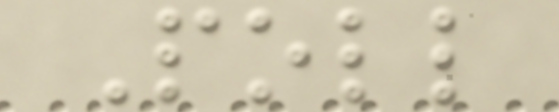Poll
